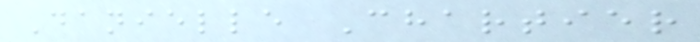Danielle Chartier
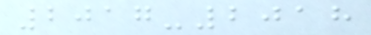2017-2018
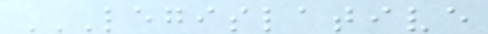LEGISLATIVE
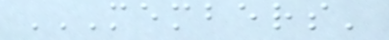MEMBERS'
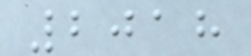2018
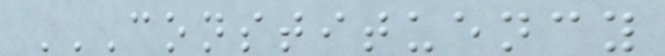CONSTITUENCY
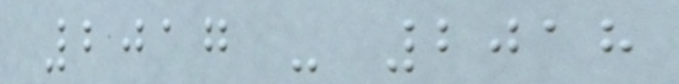2017 - 2018
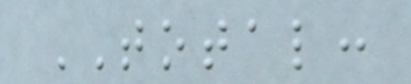TOTAL:
